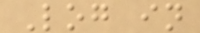Log in
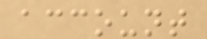account
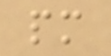pm
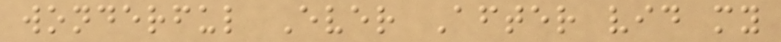wonderful Ever After vid my
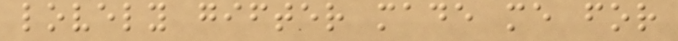lovely gifter made me for
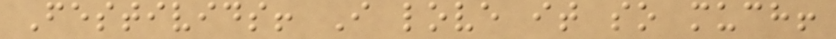Festivids! I love it so much!
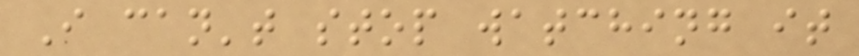I can't stop watching it
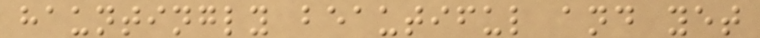hauntingly beautiful and yet
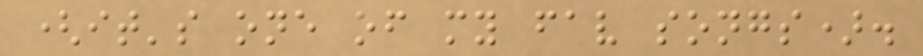(it's one of my fav songs).
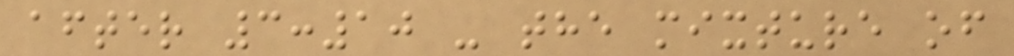after 3:10 - the mixture of
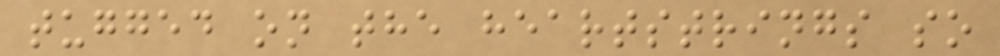tugged on the heartstrings so
